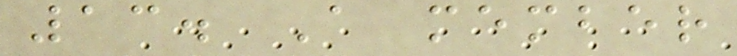13. A member
